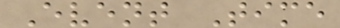Event Time
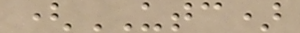(UTC)
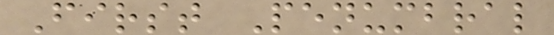First Penumbral
